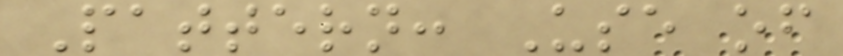Pattern: Use of
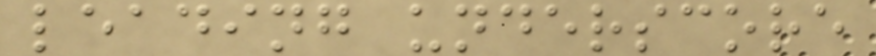leading underscore
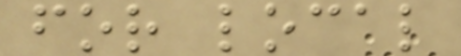for local
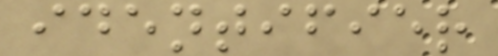identifier
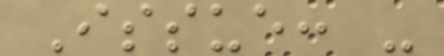Issue: -
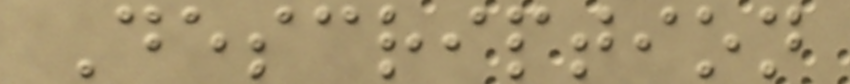Description
